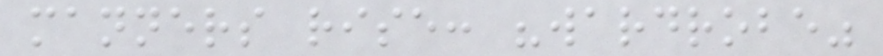manners rise: "wardrobe"
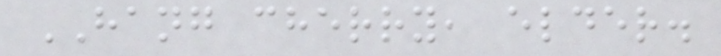HANG cherry, elder.
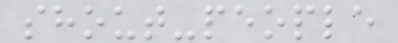shout-people
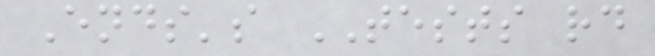Ends's TESTS rd
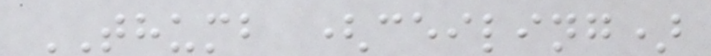THUMB (ceiling)
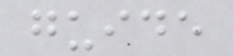guide
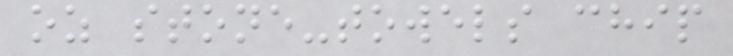oz stone-towels chip
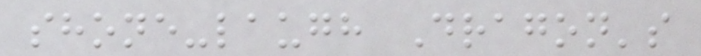shone-laugh Dragon's
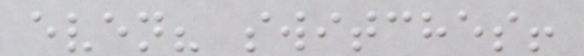even? switches!
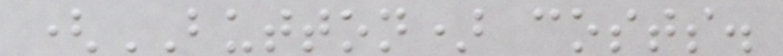(BUTTON) costs.
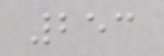253
